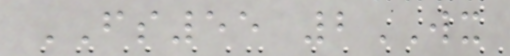FS55 2WX
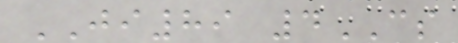JI89 4CS
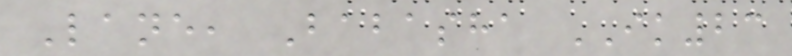Lane, Babasha IK23
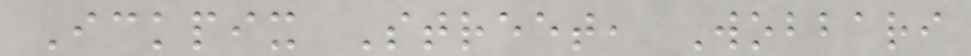Ickpix Street, Wobbari
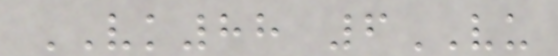VK88 6VU
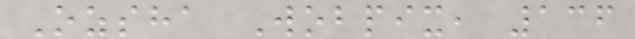Ozsha Wobpix, 136
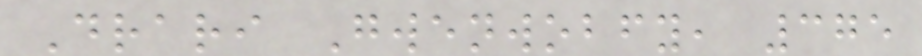Drari Gwenwobfy, 375
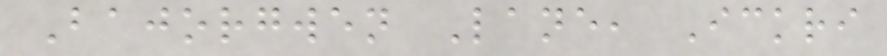Bajorgwen Lane, Ickri
